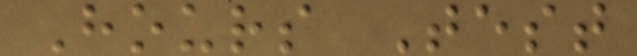Hours Test
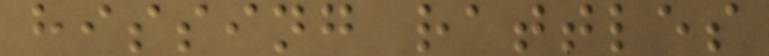hissing rattles
